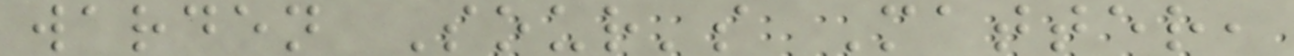warden Sour's Matter,
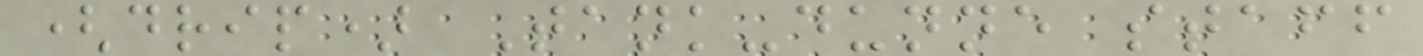(drip) Tank-dunne staff
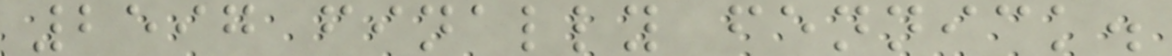2597 finally fennick.
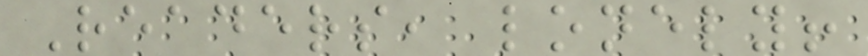Readers, lonely!
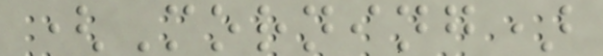(Morning)
